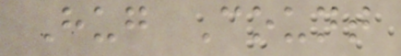Hug Count
